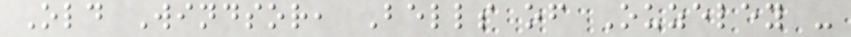Old Windsor, Bells of Ouzeley -
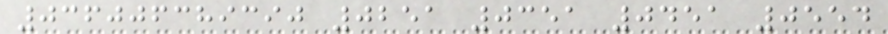036006389390 0251 0351 0451 0554
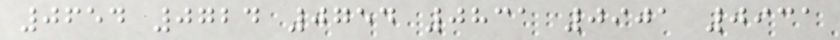0654 0724 0754 0831 0901 0931
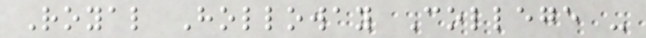Royal Holloway College -
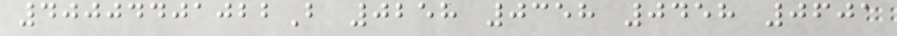40004401022B 0258 0358 0458 0601
